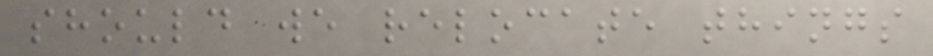should we relocate things
